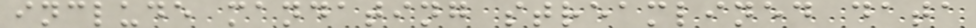include mandating streamlined data
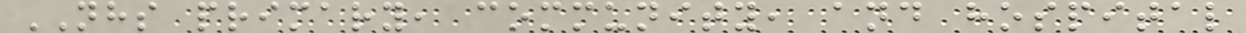NHS primary, community, and hospital
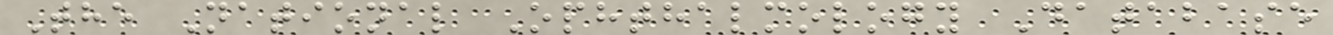The National Ophthalmology Database
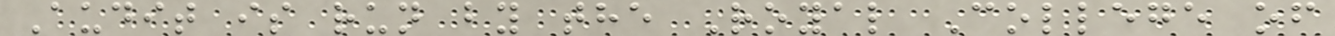Audit is run by the Royal College of
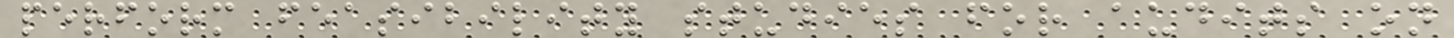perform feasibility studies for audits on
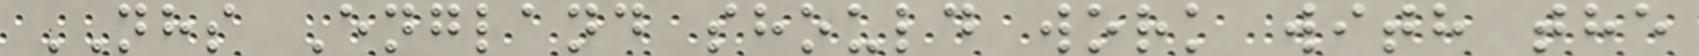NHS England should work with the
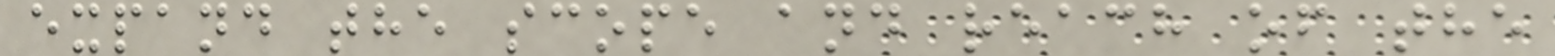expand the scope and reach of the
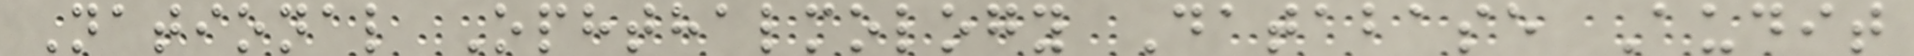National Ophthalmology Database Audit
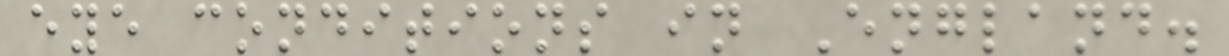eye conditions in England.
